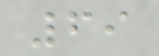69
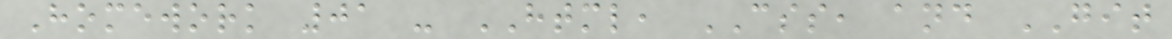Homework 01 - HTML, CSS, and GIT
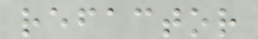refactor
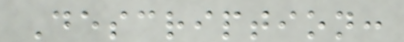Description:
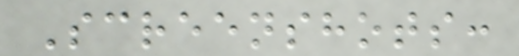Screenshots:
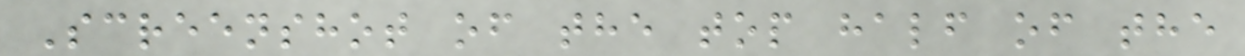Screenshot of the top half of the
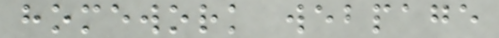homework webpage
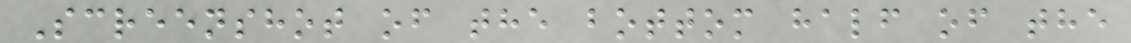Screenshot of the bottom half of the
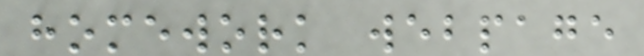homework webpage
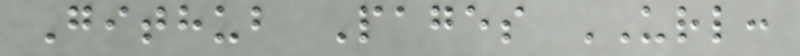Github Pages URL:
